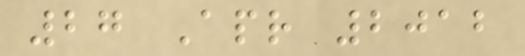27 Apr 2012
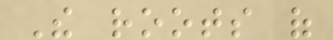The roots of
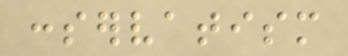conservatism
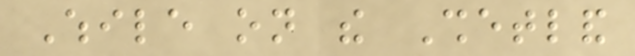While on the Shetland
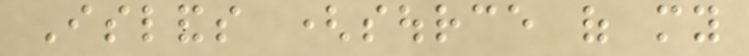Islands (source of my
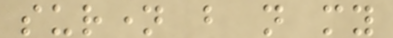surname but not my
